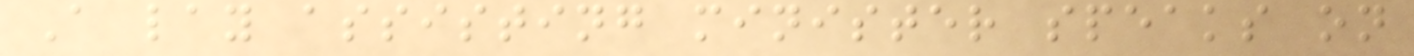A lay assisting minister speaks on
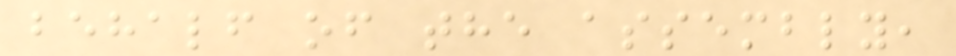behalf of the assembly,
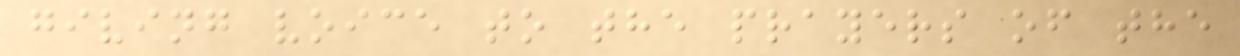giving voice to the prayers of the
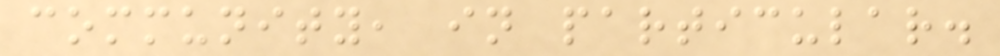community, in particular.
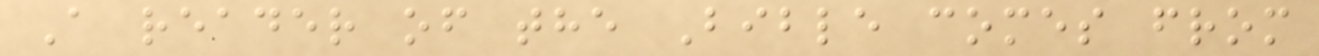A reader of the Bible comes from
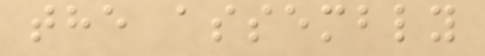the assembly
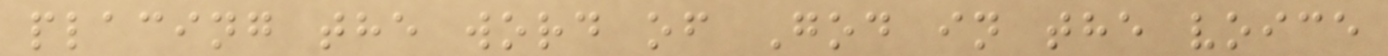placing the word of God in the voice
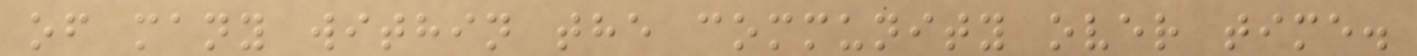of many within the community over time.
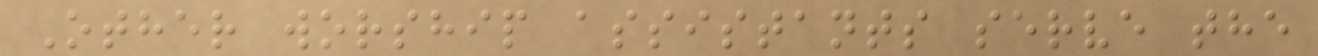Other worship assistants serve the
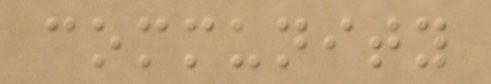community
